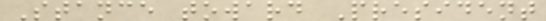Stance toward President
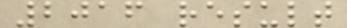2016 result
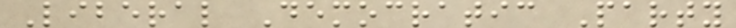Liberal Democratic Party
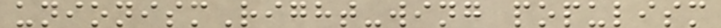unionismRight-wing populism
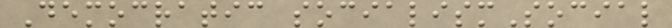Democratic socialismSocial
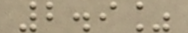2.9%
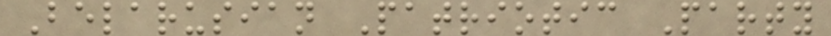Belarusian Patriotic Party
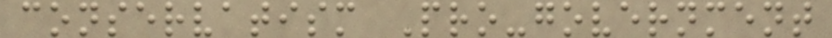conservatism Pro-government
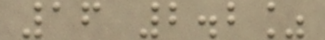16 2.2%
